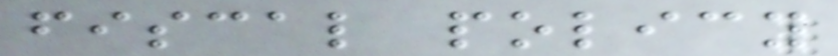fiscal policy
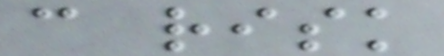can risk
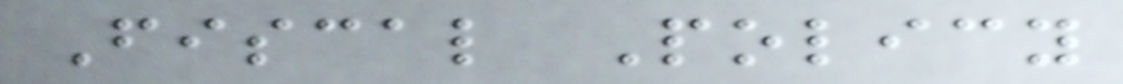Fiscal Policy
